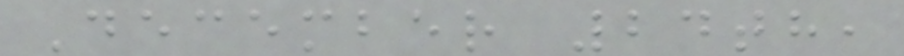December 24th,
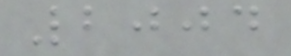2004
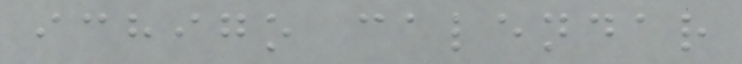ichigo calendar
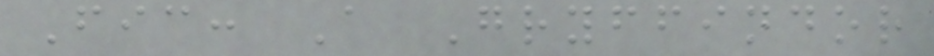Fic: A Gryffindor
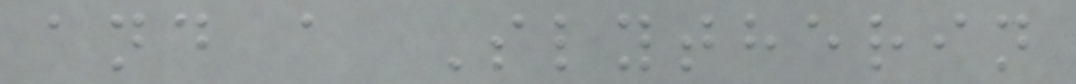and a Slytherin
